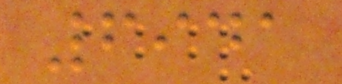6941
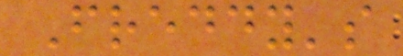Freddy's
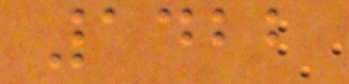1422
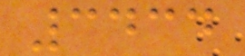3434
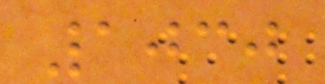1030
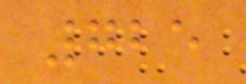725
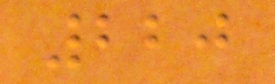220
